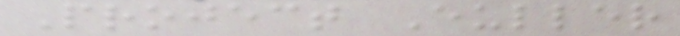Project Euller
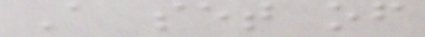A set of
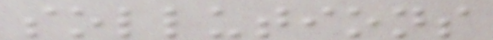sollutions
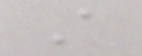A
